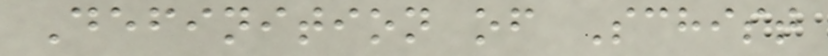Definition of Schist
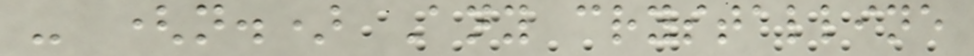- (n.) Any crystalline
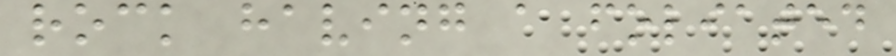rock having a foliated
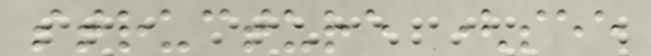structure (see
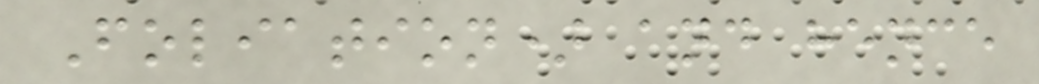Foliation) and hence
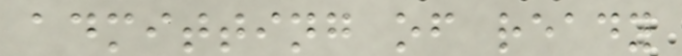admitting of ready
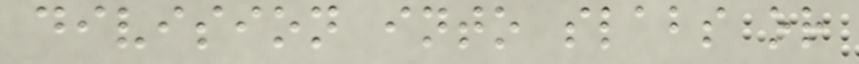division into slabs or
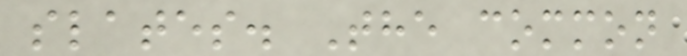slates. The common
